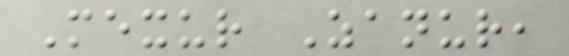Mexur Zanur,
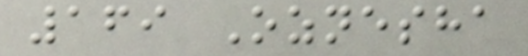169 Oznesha
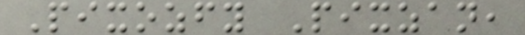Pixozfy Pixzan,
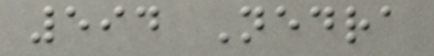594 Nedra
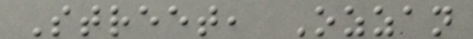Street, Ozzan
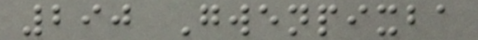290 Gwenpixba
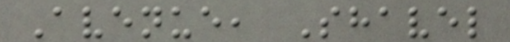Avenue, Shavel
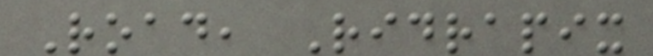Road, Ridrapix
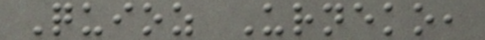Quioz Urneko,
